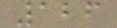126
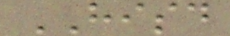HISD
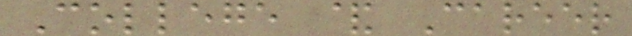College & Career
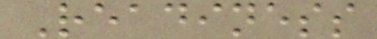Readiness
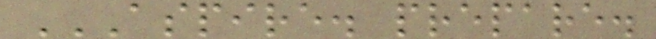ASPIRE. PREPARE.
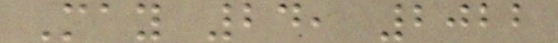May 24, 2022
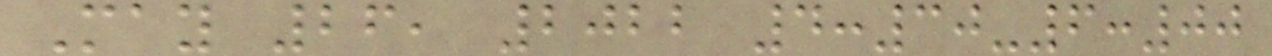May 26, 2022 4:30-6:00
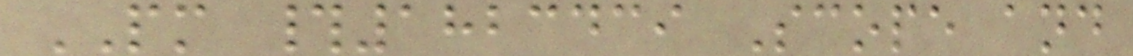PM #1823439 Scope and
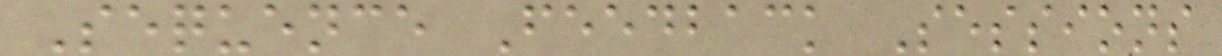Sequence Feedback Sessions
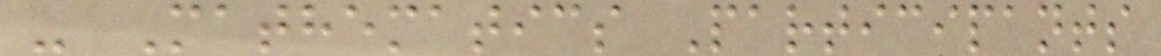- Mathematics Participants
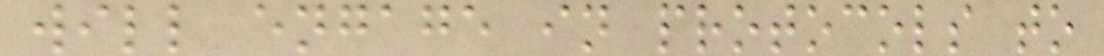will engage in protocols to
